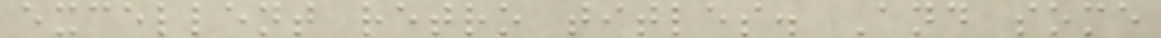excellent retro titles. And some
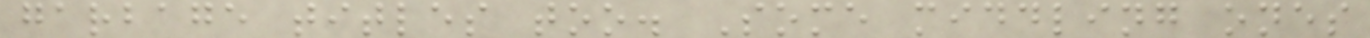garbage titles too. Some middling ones
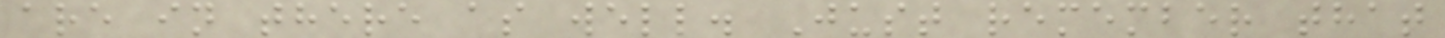are in there as well. Just remember that
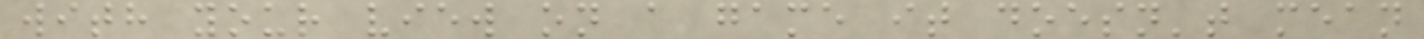with your view on a game it doesn't mean
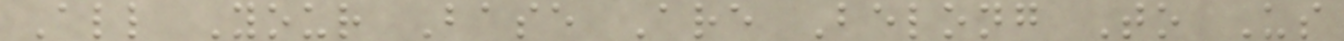All Your Base Are Belong To Us
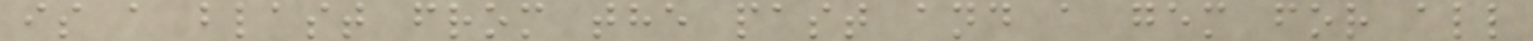is a blast from the past and a gem for all
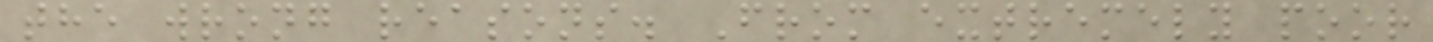the wrong reasons. From extremely poor
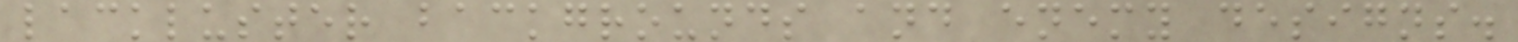lackluster backgrounds and enemy designs.
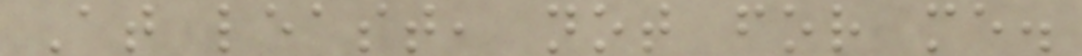At least, not for me.
